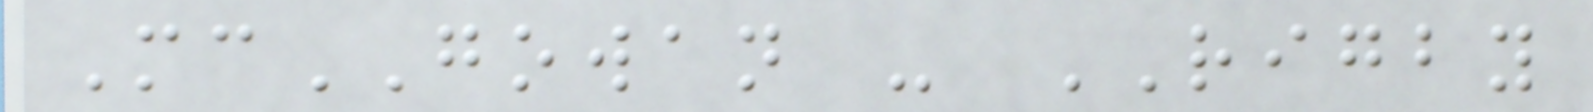McGOWAN - RIGBY
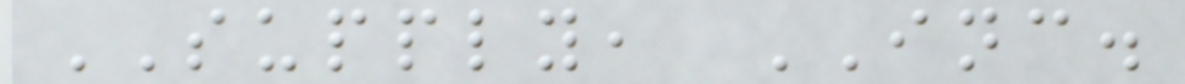SUPPLY, INC.
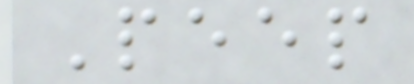Peep
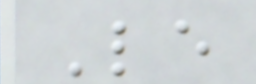Le
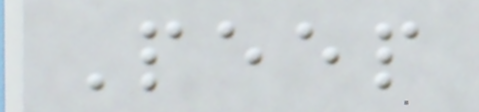Peep
